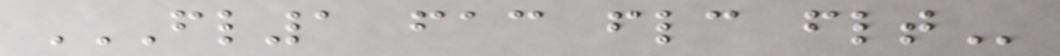FL1 FAC FLC FLT
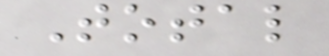Total
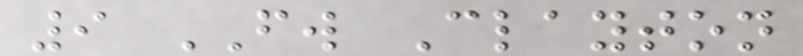9 FW Clayton
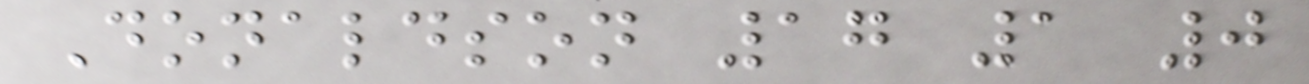Donaldson 17 1 0
